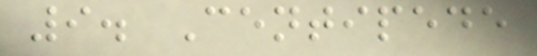9. Centipede
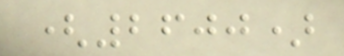(2600)
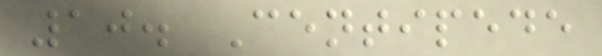10. Centipede
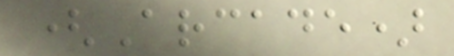(Arcade)
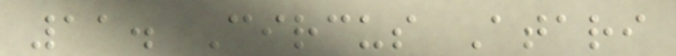11. Circus Atari
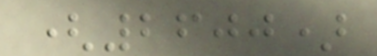(2600)
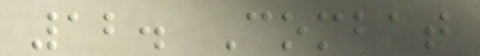12. Combat
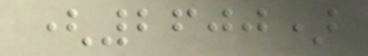(2600)
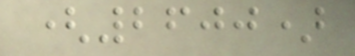(2600)
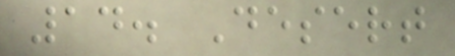14. Desert
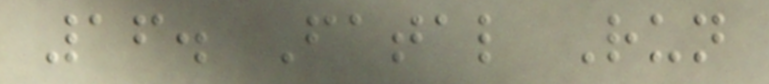16. Fatal Run
